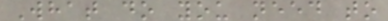What do you need to
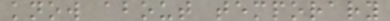know about temporary
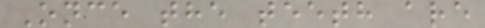Once the teeth are
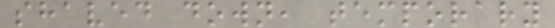shaved down, temporary
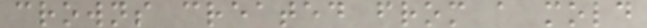crowns created from a mold
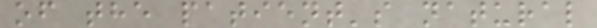of the patient's natural
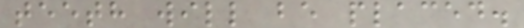teeth will be placed.
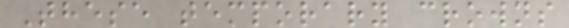These temporary crowns
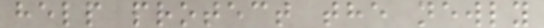help protect the newly
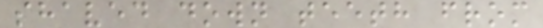shaved down teeth from
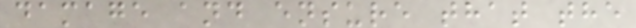damage and ensure that the
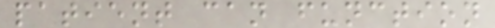patient can function
